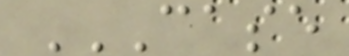CASE
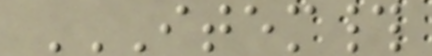ITEM#
